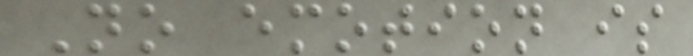No emotion is
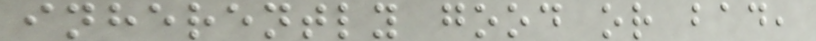inherently good or bad,
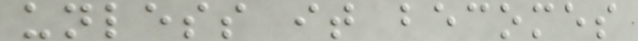unless it becomes
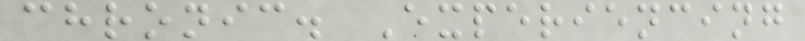chronic. Experiencing
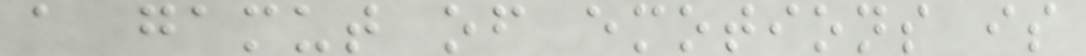a gamut of emotions is
